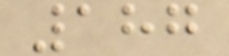187
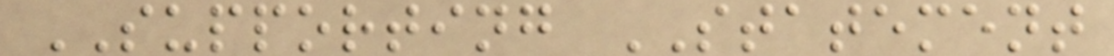SUPPORTING STATEMENT
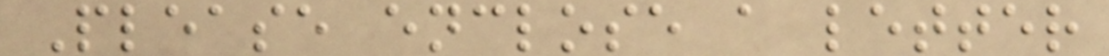Please enclose a letter
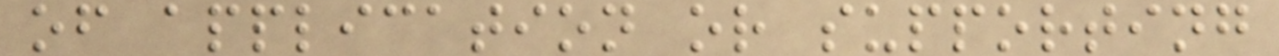of application or supporting
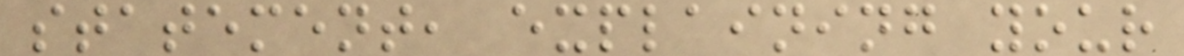statement, explaining your
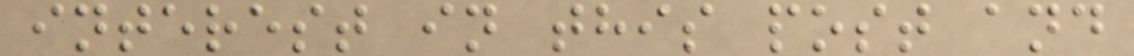interest in this post and
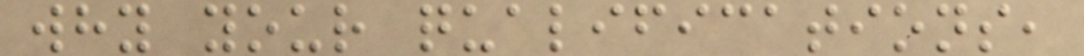why your qualifications,
